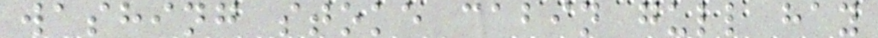washing stoke cabin gull hay
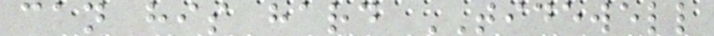can his hard TIDEWELL
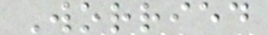Worried
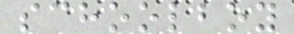schoolboy
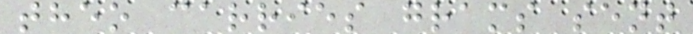theo carries grams sent
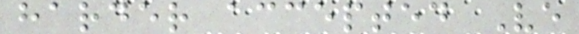harder accepted Ve
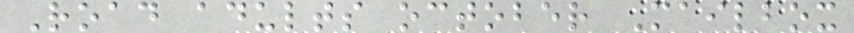Road adults october Mailbox
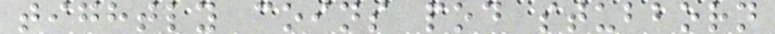tightly coins pod stubborn
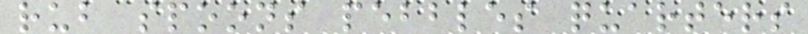rub spoons pebbles quarters
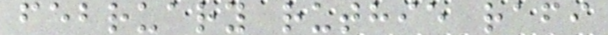february ruthie rafi
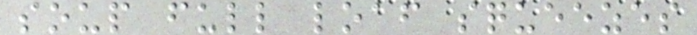soup full loaf squeezes
